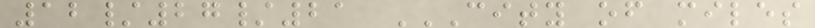12/27/21 CITY OF MILES
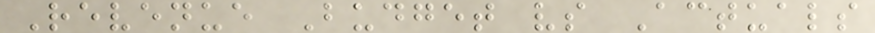Revenue Budget vs Actuals
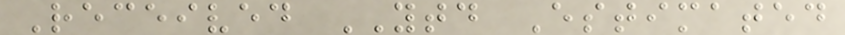Received YTD Estimated
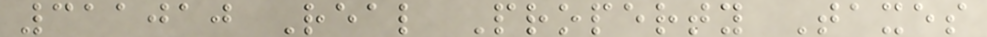311010 Real Property Taxes
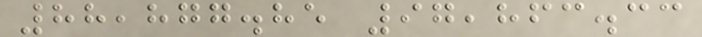88,877.85 97,863.33
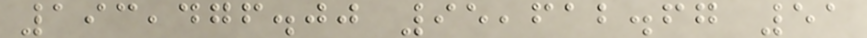193,476.00 95,612.67 51
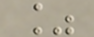%
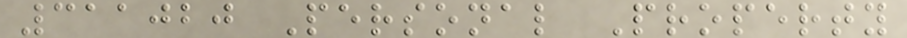311020 Personal Property
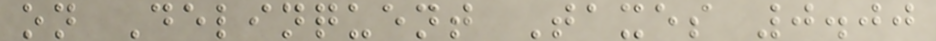on Delinquent Taxes 0.00
